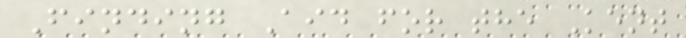Finding Aid for the Kent
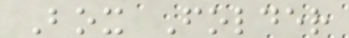Box Folder
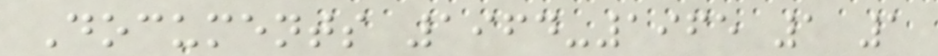Documents 1964-1965 1 1
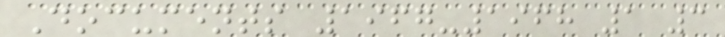Documents 1967-1968 1 3
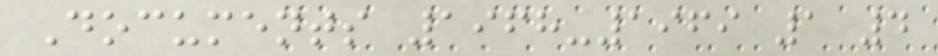Documents 1968-1969 1 4
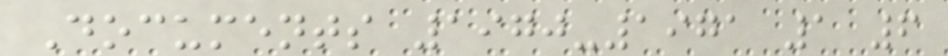Documents 1970-1971 1 6
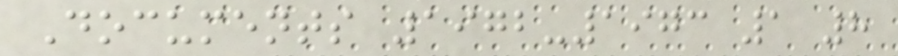Documents 1972-1973 1 8
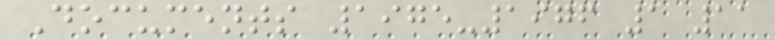Documents 1975-1976 1 11
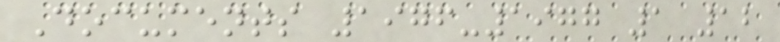Documents 1976-1977 1 12
